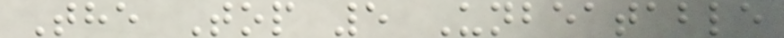The Top 5 Unbeatable
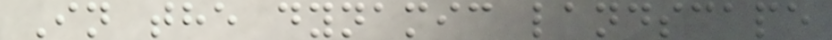In the dynamic landscape
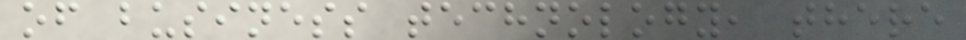of business technology, there
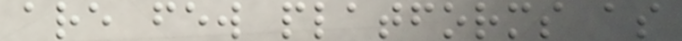are few platforms as
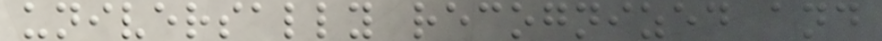universally recognized and
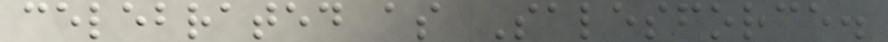celebrated as Salesforce.
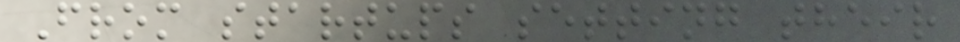From startups setting their
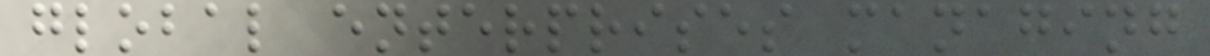global enterprises managing
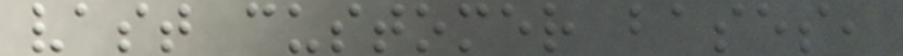vast customer bases,
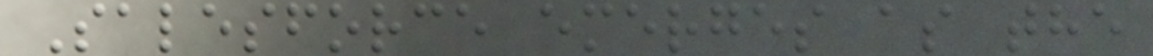Salesforce emerges as the
